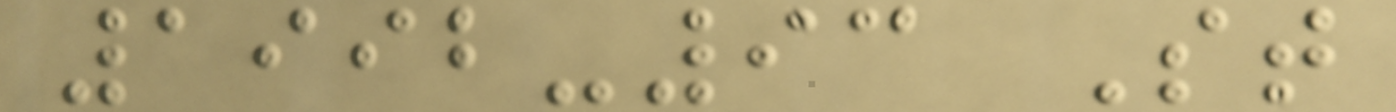1992-93 St
